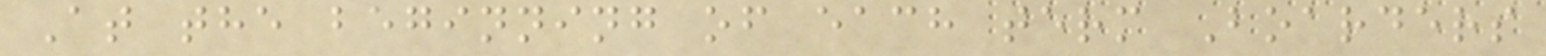At the beginning of each term Boarders
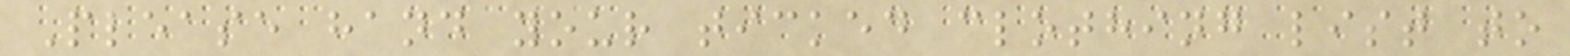Please hand your ticked clothing list to
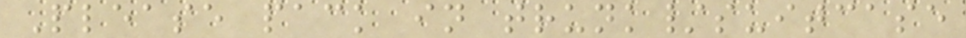Please pack in trunk/suitcase
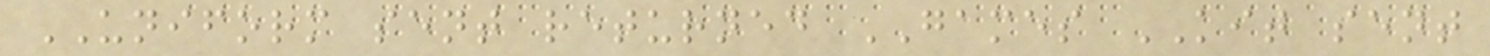UNIFORM sent returned GAMES KIT sent
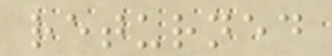returned
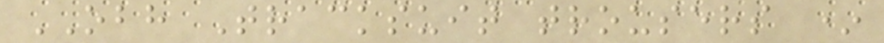OBH Tracksuit trousers *
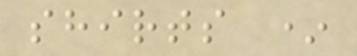shirts *
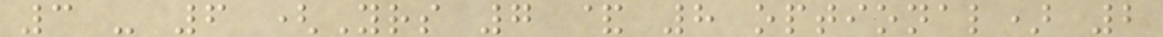3 - 6 (Yrs 7 & 8 optional) 2
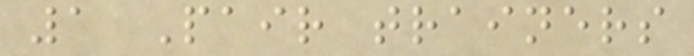1 Pair trainers
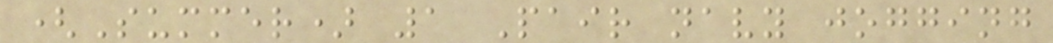(Summer) 1 Pair navy jogging
